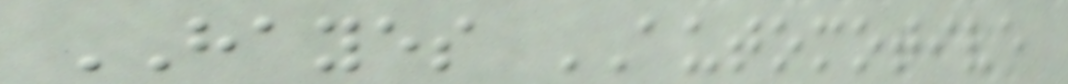HAYES AUTOMOTIVE
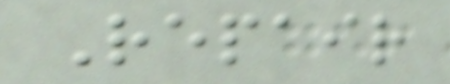Repair
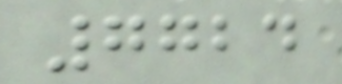7724
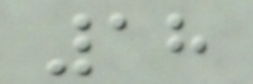18
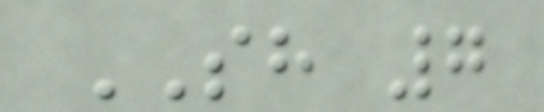SH 7
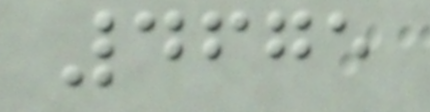4675
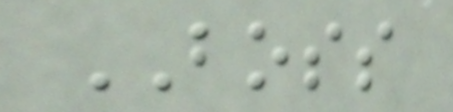BOSS
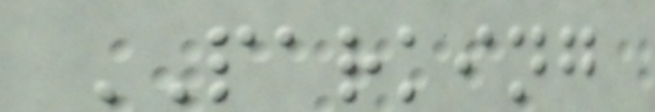PARKING
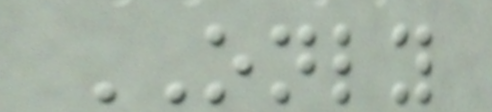ONLY
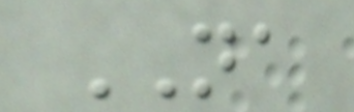NA
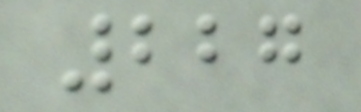227
